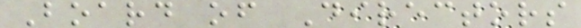Board of Directors
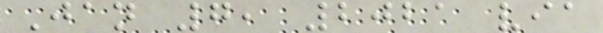Jan 7, 2021 via
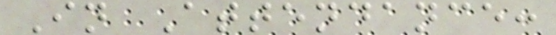In Attendance:
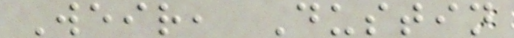Weir, Dustin
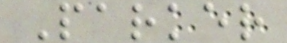Parker
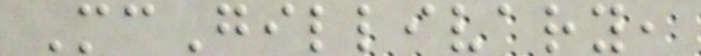McGillivary,
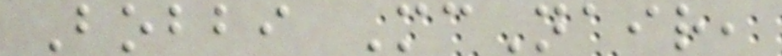Bobbi McNair,
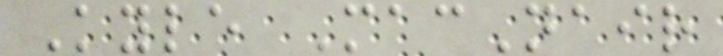Kyle MacNair
